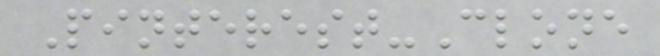Pinterest-Clone
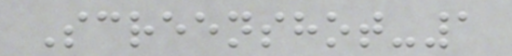Screenshot-1
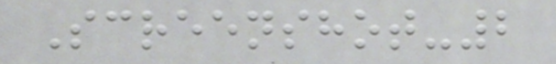Screenshot-2
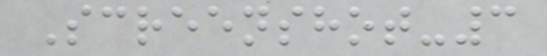Screenshot-3
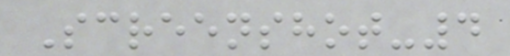Screenshot-4
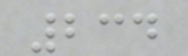234
